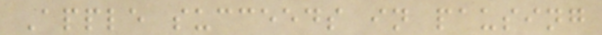Apple succeeds in pausing
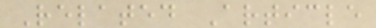Related Article
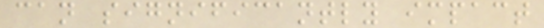can significantly impact
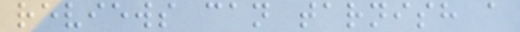reviews can tarnish a
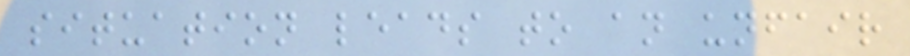situation leads to an unfair
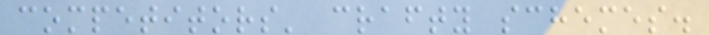competitors' crafty schemes.
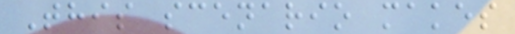This scenario makes
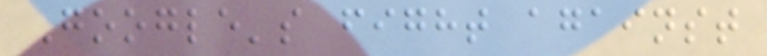Google's fight against
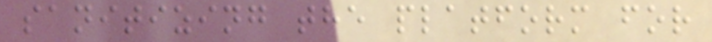sanitizing the platform for
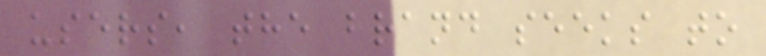users, the brand seeks to
